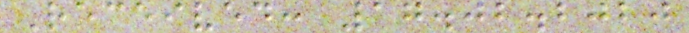Received: 17.02.2020
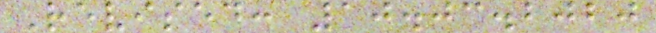Revised: 10.03.2020
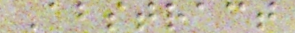Abstract
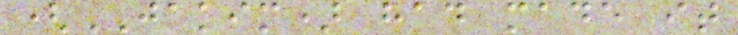(JAKIM) had made it
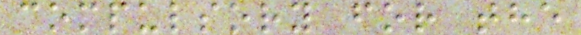compulsory for the
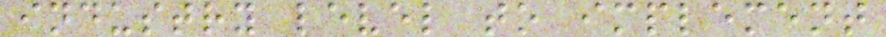industry level to implement
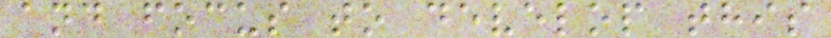and focus to develop this
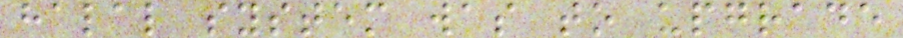halal system was to upgrade
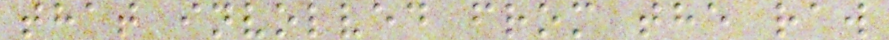that involved from the raw
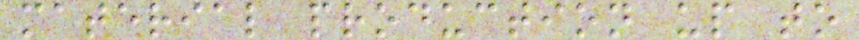material production up to
